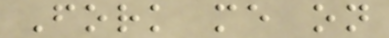Fork me on
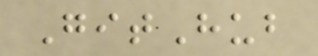GitHub
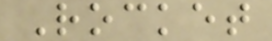Rocket
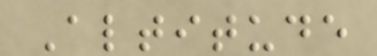Altitude
